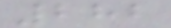282
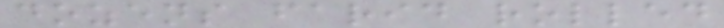dozens farid rolled
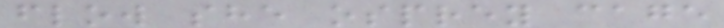flow she osprey cage
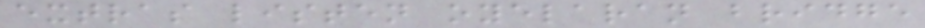extras listen oyelaran bridge
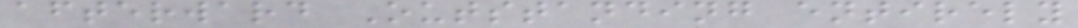afterward Outstanding entirely
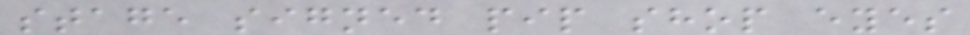stage signed pip shop eyes
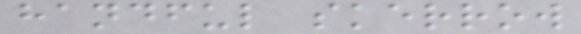handful skerrow
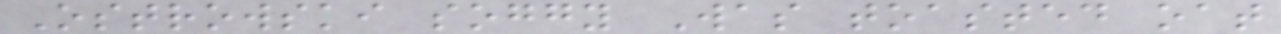Ostrowski soggy Was toasted oat
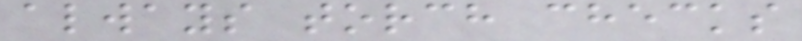always torch checks
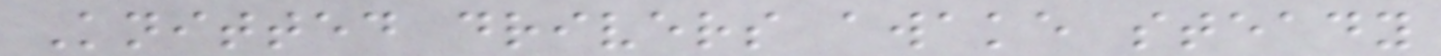Knitted drivers awake steady
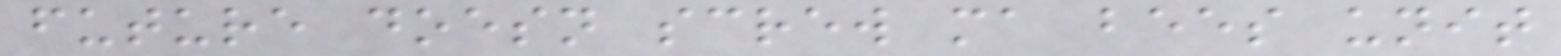future doesn screw ma bees unit
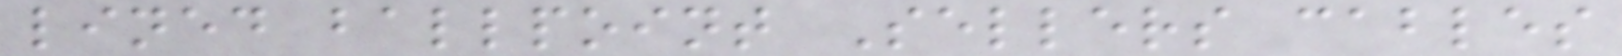lined ballpoint Sellers cables
